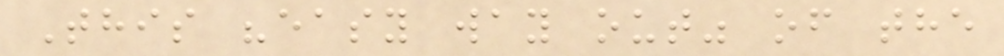This "easy way out" of the
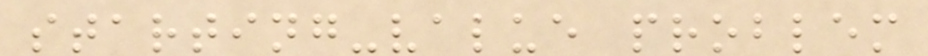starting-value problem
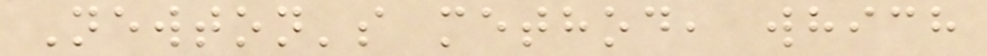Newton's method, which
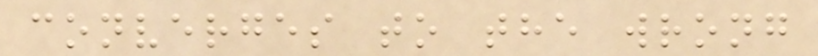converges to the wrong
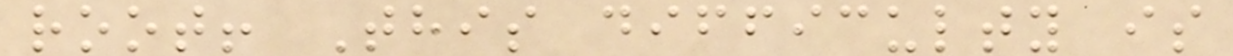root! This difficulty is
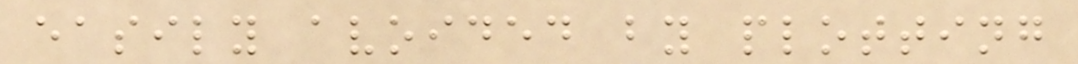easily avoided by plotting
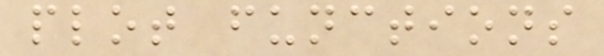plot functions
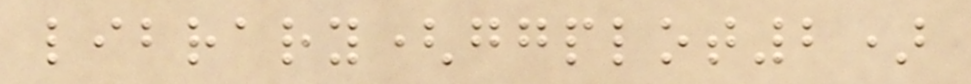library(ggplot2)
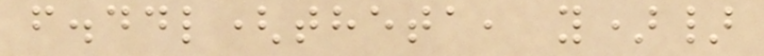f.ddl(theta, y)}
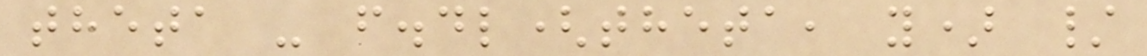theta - f.dl(theta, y) /
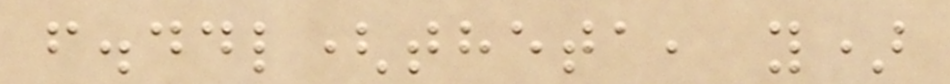f.ddl(theta, y)
